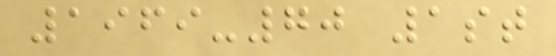1969-70 1st
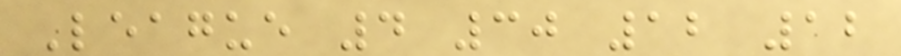League 4 30 12 12
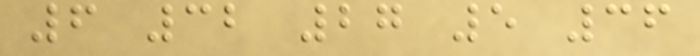6 32 27 5 36
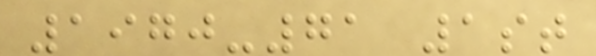1970-71 1st
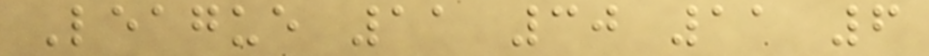League 11 30 11 6
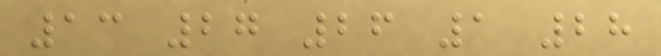13 27 26 1 28
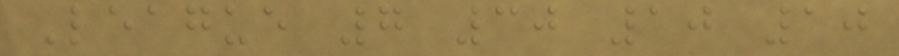League 7 30 10 10
